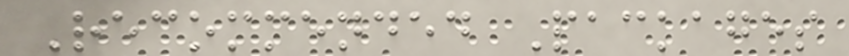Recommended Packages
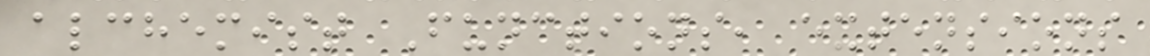alchemist Functions, extensions
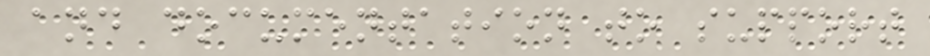and documentation to support
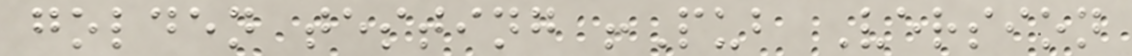golden testing !Pub Version
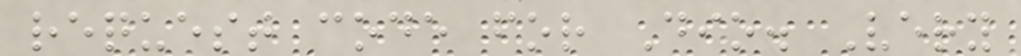request code for Dio. Very
